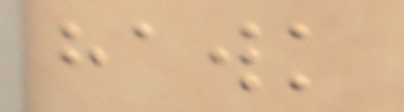hawk
